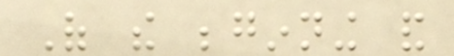Of the beginning and
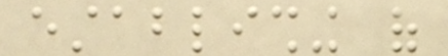establishing of
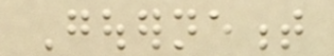Gouernement
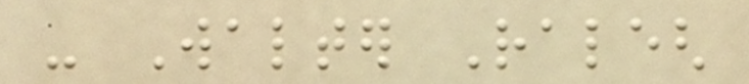- Walter Ralegh
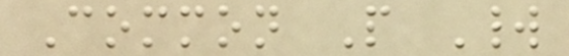Common People World
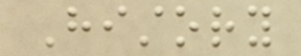History
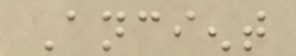Ancient
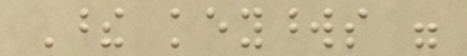These keywords were
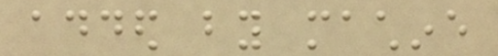added by machine
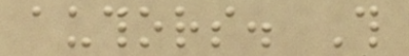authors. This
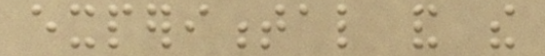experimental and the
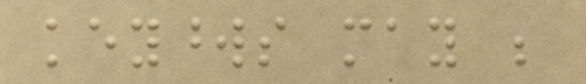keywords may be
